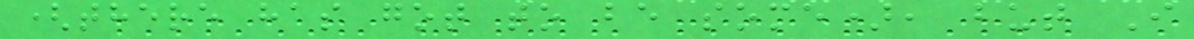(there has got to be some), but I
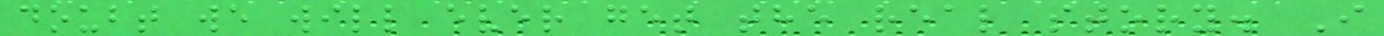doubt we will ever get the real story. I
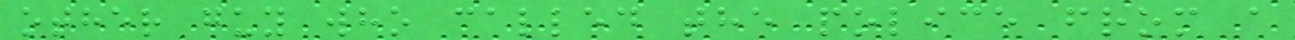other guy who called the police from a
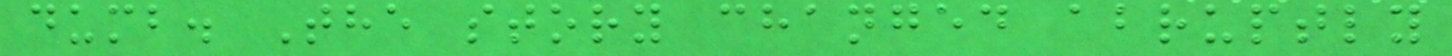dumb. The story changed abruptly
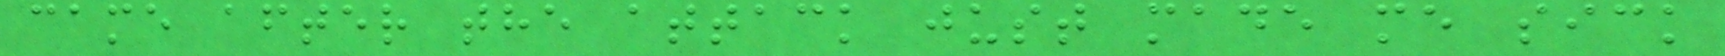came after the attack just made me sick
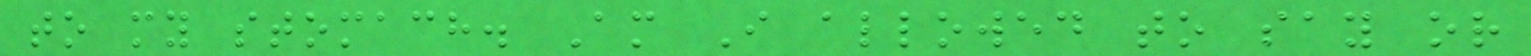to my stomach. Am I allowed to say or
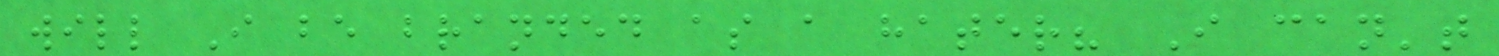will I be branded as a hater? I can't
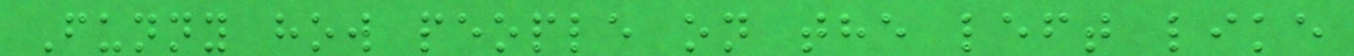Funny how people on the left like
